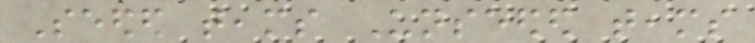Seeded teams Unseeded teams
